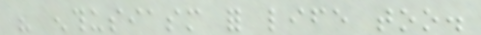his enthusiasm for life too.
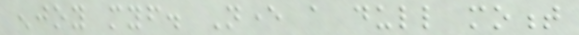enjoy myself. Never a dull moment
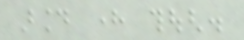around here though.
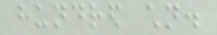hundred children.
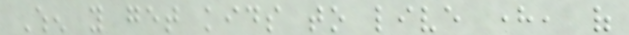When you get kids to live here, of
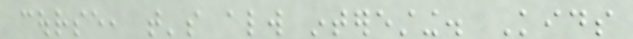course, that's always interesting. Kids
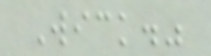Wick."
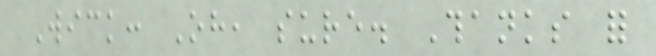Wick: Oh, sure. Thanks for
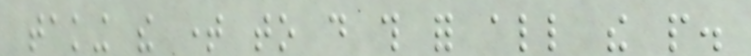taking the time to do this for all the people.
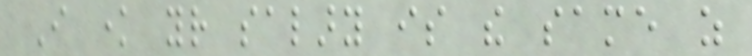I know your salary is the same as
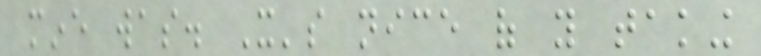mine was. It's nice of you taking
